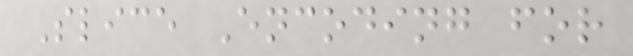Slice Encoding for
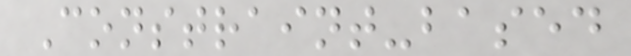Constraint-based
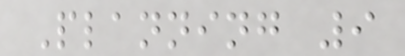Planning 9
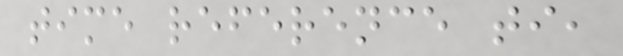time reference ti,
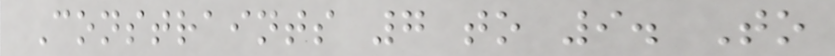Constraints 7 to 9. To
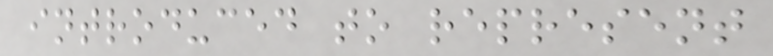introduced to represent
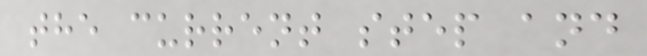the current step and
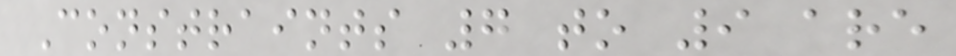Constraints 7 to 9 are
